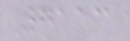7113
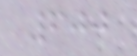600
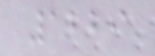1229
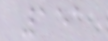151
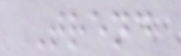Trend
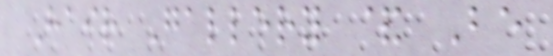Hair Gallery & Be
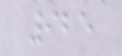925
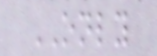ONLY
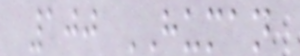100 HUMAN
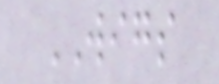WIGS
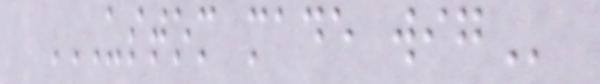USTOM MADE WIG
